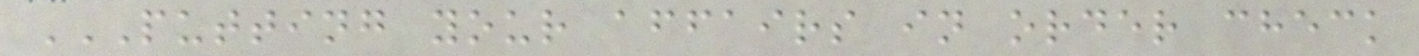PUTTING YOUR AFFAIRS IN ORDER CHECK
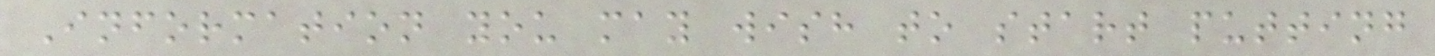Information you may wish to start putting
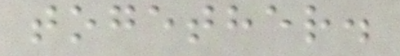together.
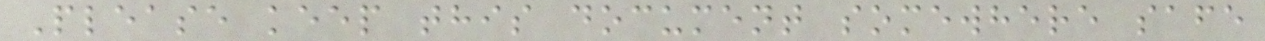Please keep this document somewhere safe
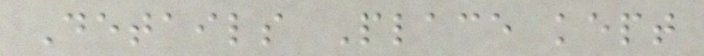Details Place kept
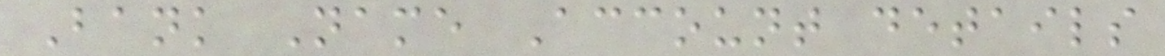Bank Name Account details
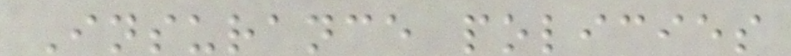Insurance policies
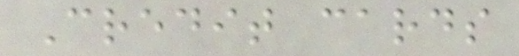Credit cards
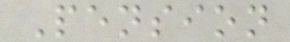Pension
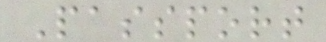Passport
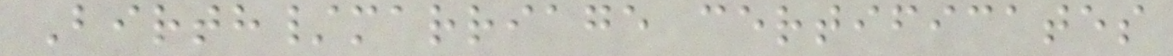Birth/marriage certificates
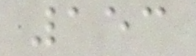153
